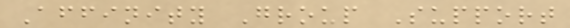Affinity Group Support
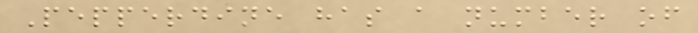Pepperdine has a number of
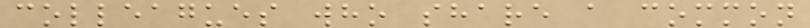colleagues who share a common
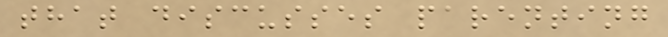that discusses parenting
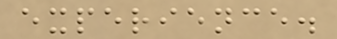experience.
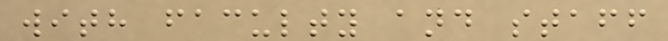with faculty and staff
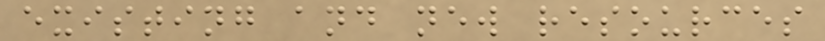existing and new resources
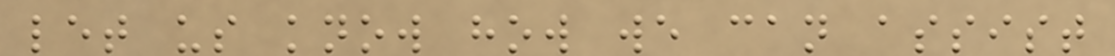let us know how we can assist
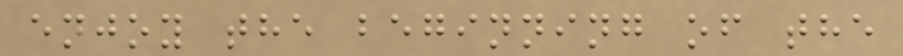enjoy the beginning of the
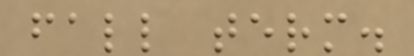fall term.
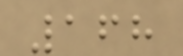168
